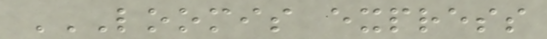LOOMIS EXPRESS
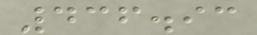436.93
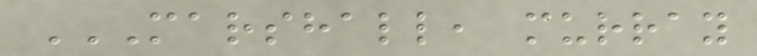MARSHALL, MURRAY
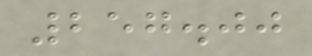257.00
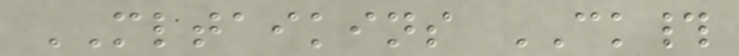MLTAIKINS CK#
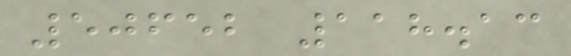50652 118.13
